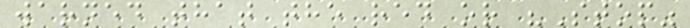warned that the red or "Stop"
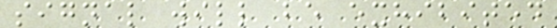signal will be exhibited
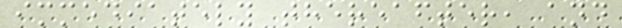immediately thereafter, and
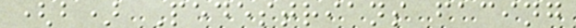(b) Pedestrians facing
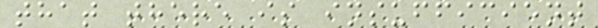that there is insufficient
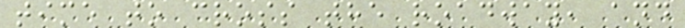time to cross the roadway, and
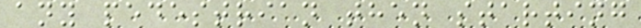any pedestrian then starting
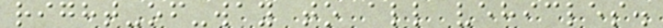right-of-way to all vehicles.
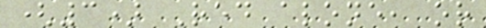(3) Red alone, or
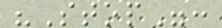"Stop":
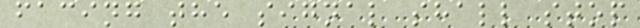facing the signal shall stop
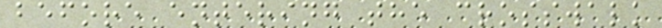before entering the crosswalk
